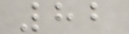82
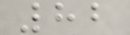82
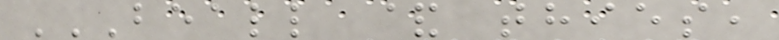BEALL & THIES,
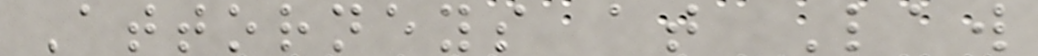Attorneys at Law
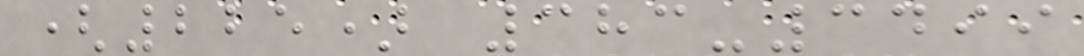(225) 383-3499
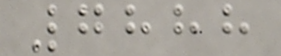7888
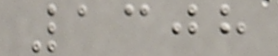1308
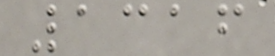1316
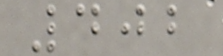402
